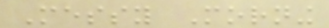Messy Morning
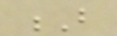B
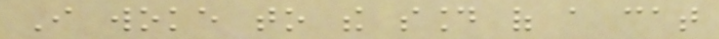I woke to the sound of a cat
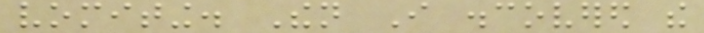vomiting. Then I discovered the
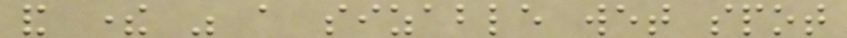and there was a sizable wet spot
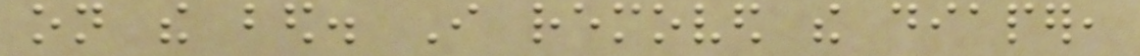on the bed. I removed the diaper,
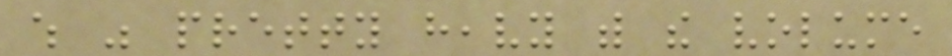which was pretty heavy with the volume
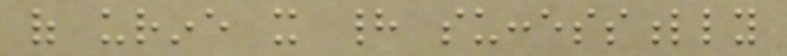of urine it had successfully
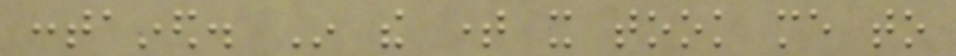contained. In the time it took me to
